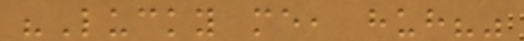"Lucky me, huh?"
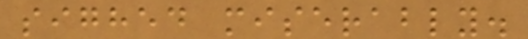sighed miserably.
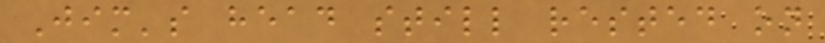Jim's head still rested on
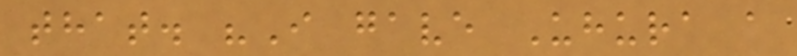that. "I gave Uhura a
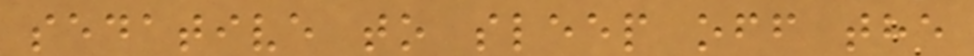sedative to sleep off the
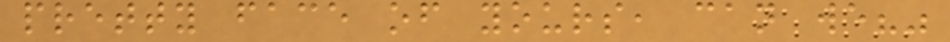pretty face of yours, can we?"
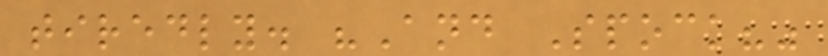tiredly. "And Spock?"
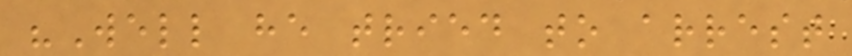"Well he tried to arrest
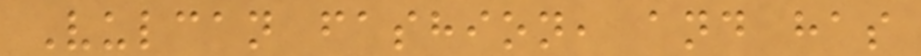Vulcan fashion, and has
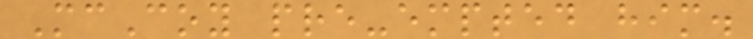McCoy pre-empted him.
